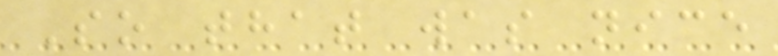So that was nice
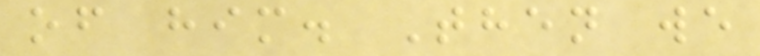of him. Then we
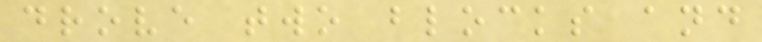drove two blocks and
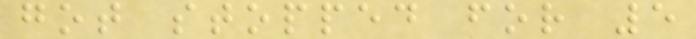got stopped for 5
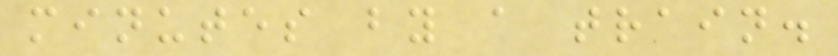minutes by a train.
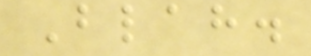Blah.
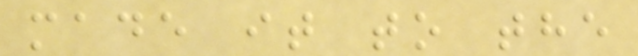made it to the
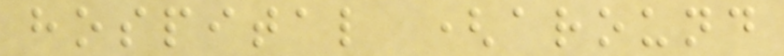hospital (around
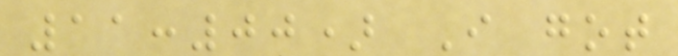11:00) I got
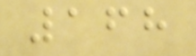168
